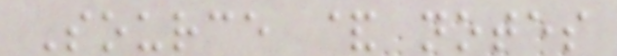Source & notes
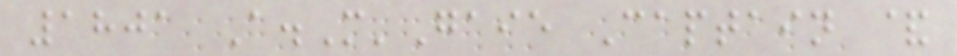1801 A.M'Gaie Captain &
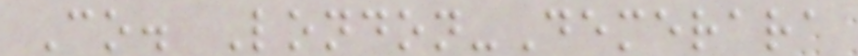Co. London-Demerara
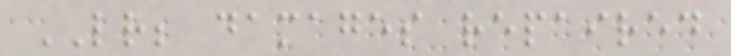LR; damages repaired
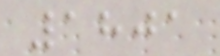1801
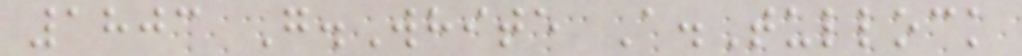1803 G.White A.Tullock
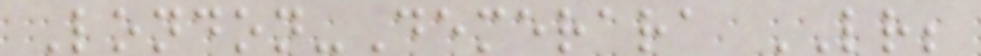London-Demerara LR;
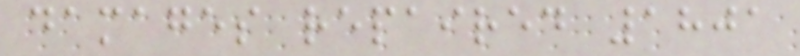damages repaired 1801
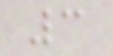3
